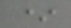*
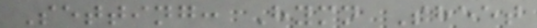Setting: Hymn Sheet
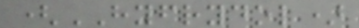(HYFRYDOL)
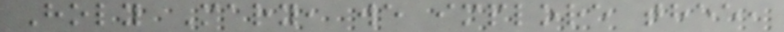Holy Mary, we implore thee,
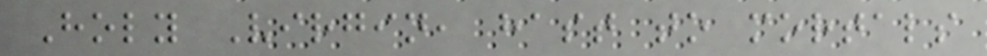Holy Virgin, hast to mortals
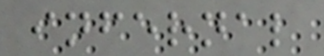infernal
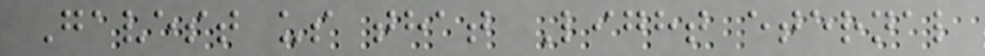Gavest us that Light eternal
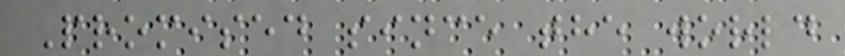Promised since the world
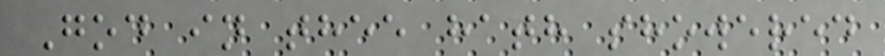God in thee hath showered
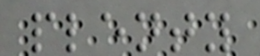plenty
